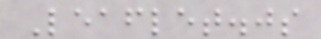Leaflet.js
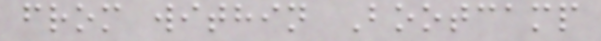from within Bootcamp
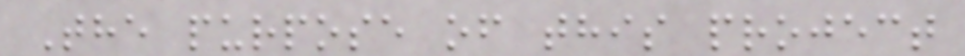The purpose of this project
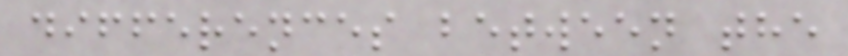differences between the
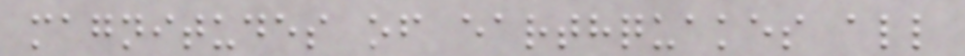magnitudes of earthquakes all
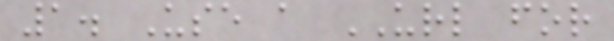1. Use a URL for
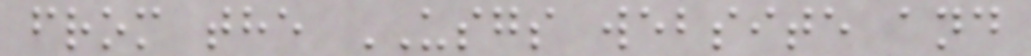from the USGS website and
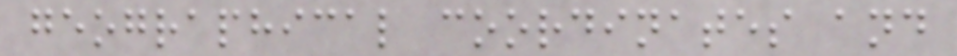geographical coordinates and
